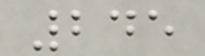245
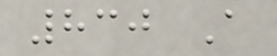830 A
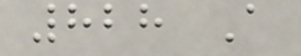828 A
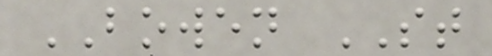BOWEN ST
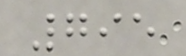795
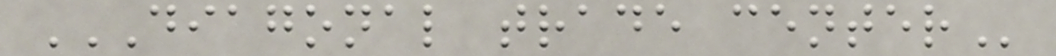DIAGONAL TRADE CENTER
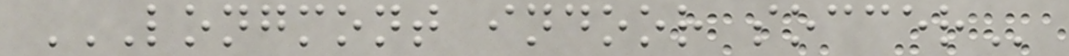LONGMONT INDOOR SOCCER
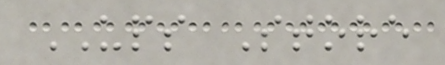UPS Store
